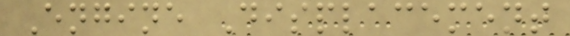Engine Displacement
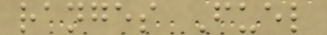ranges Fuel
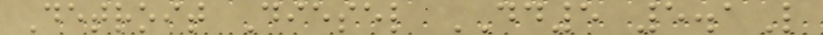Detroit Diesel DD5 5.1L
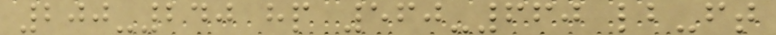200-240 hp 560-660 lb-ft
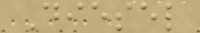Diesel
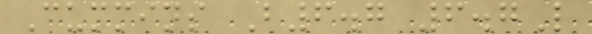Cummins B6.7 6.7L
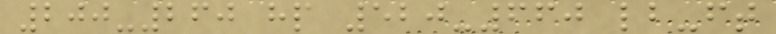200-260 hp 520-660 lb-ft
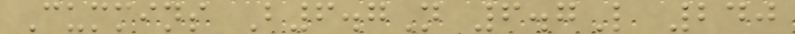Cummins B6.7N 6.7L 240
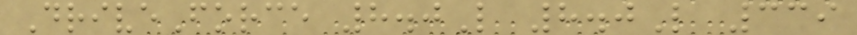DriveForce 8.0L 8.0L 339
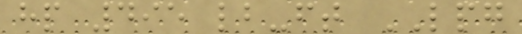hp 495 lb-ft LPG
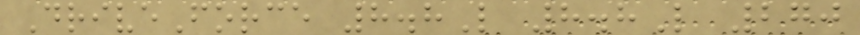DriveForce 8.8L 8.8L 270
